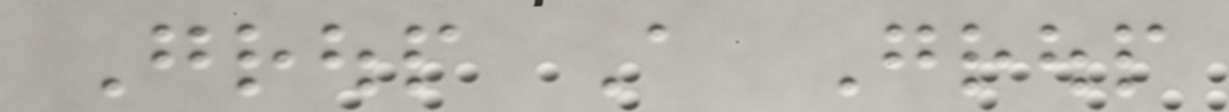Group A Group
